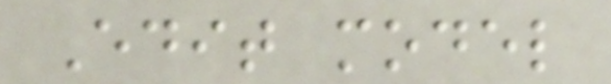Edit model
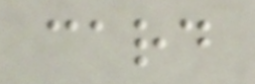card
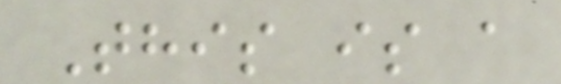This is a
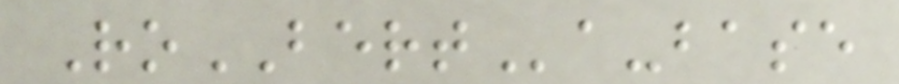RoBERTa-base
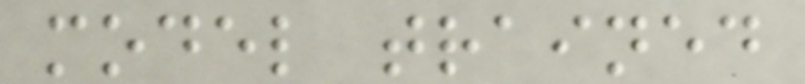model trained
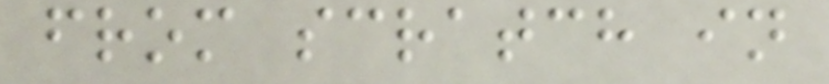from scratch in
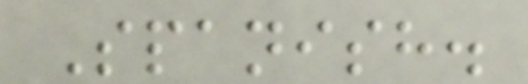Spanish.
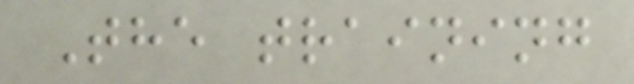The training
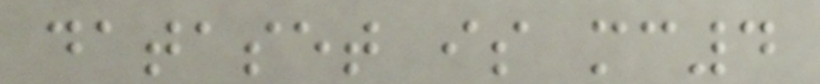dataset is mc4
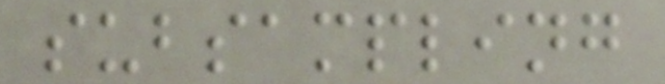subsampling
